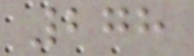278
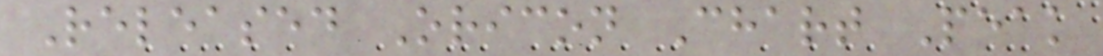Released Oricon Chart Peak
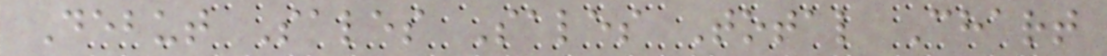Debut Sales Sales Total Chart
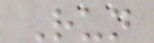Run
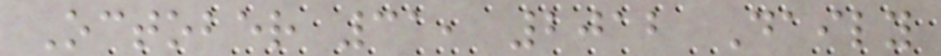October 31, 2012 Daily
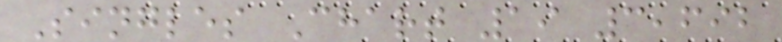Singles Chart 19 3,692
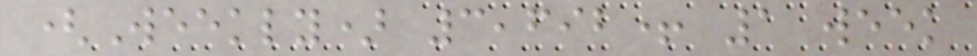(Weekly) 3,692+ 1 week
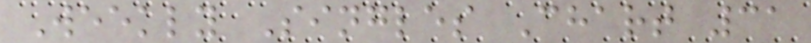Weekly Singles Chart 31
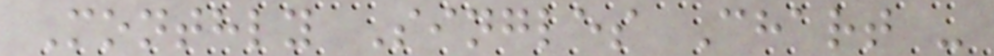Monthly Singles Chart -
